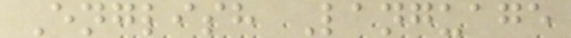English Language
